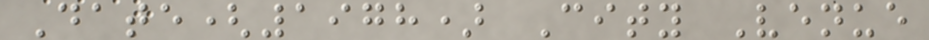Date(1978) City Venue
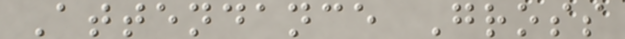Attendance Gross
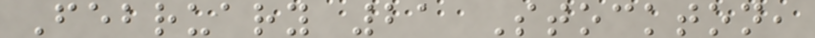February 21 Stockton,
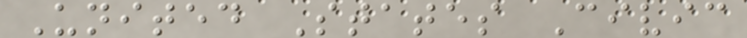United States Civic
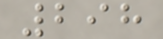298
